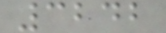3242
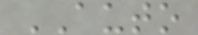AUTO
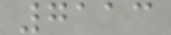7113
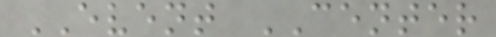EVENT CENTER
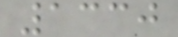1330
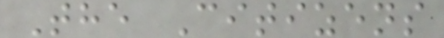The Citizens
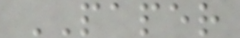PAPER
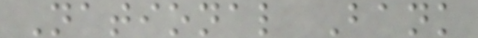National Bank
